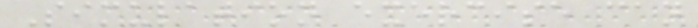Simulation exercise can
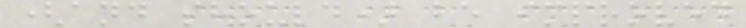(and should) be improved
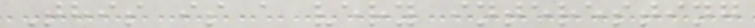This is a very interesting
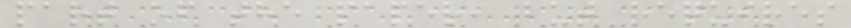part of the paper, but requires
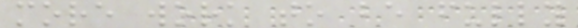more work to be fully
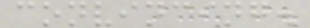convincing.
